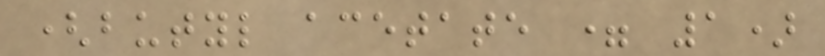(butyl acetate = 1)
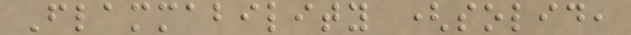Flammability (solid,
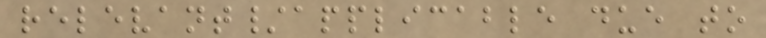relevant/applicable due to
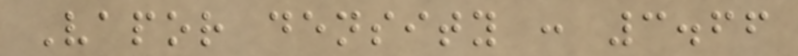Vapor density : 3.66
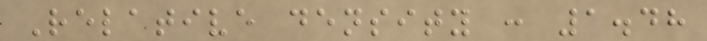Relative density : 1.48
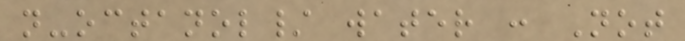n-octanol/ water : Not
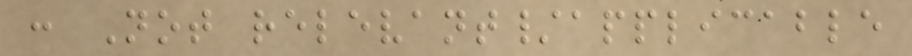: Not relevant/applicable
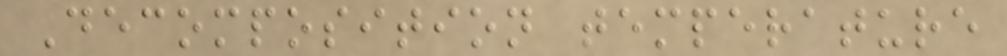Decomposition temperature
